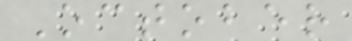October
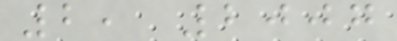2, 2007
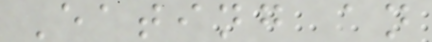Eating an
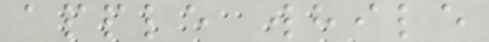apple while
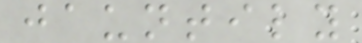jauntily
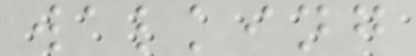walking
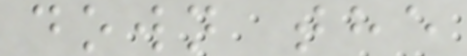down the
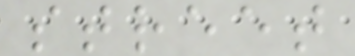street
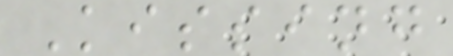Kissing
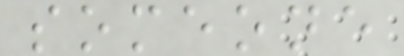someone
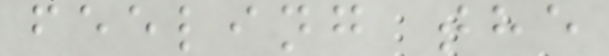feeling the
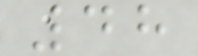48
